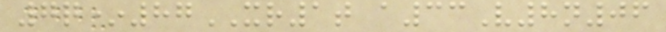7q*87XR1t a33V8n06
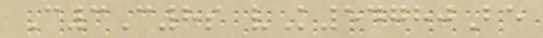C3C8s vK54780Be
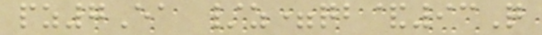pz7Ea /z=qb&93Q
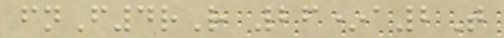fnF4rR 26*a2T
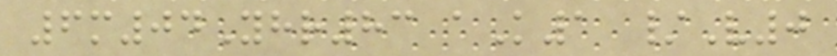6m04Yhr83 aK1 /V0
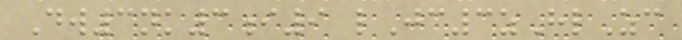Dw3nk3i9 lJc3zHlZc
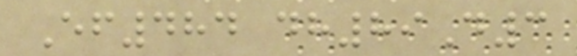Ef484 dh89D3
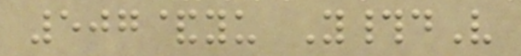507&yu Y#dV
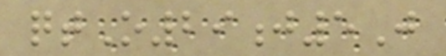qtO29j5J
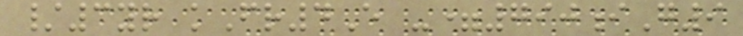/3yr kFr4E -=790iG9
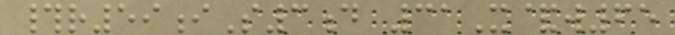#r59iS3d 31X&w65
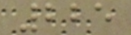225
